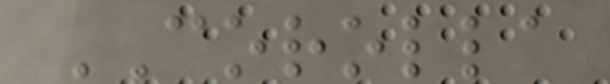COROLLA
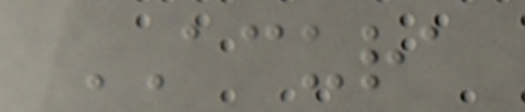ACURA
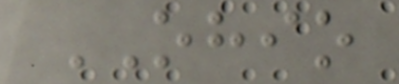OHIO
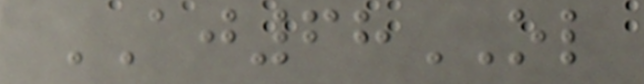AJ68OL
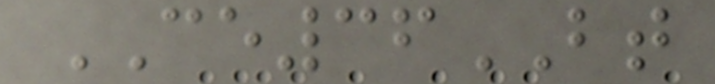CE36BT
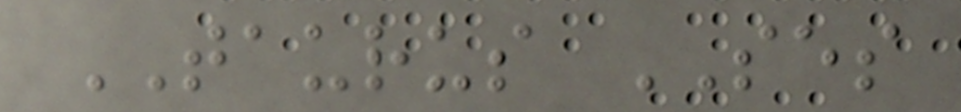TAURUS SES
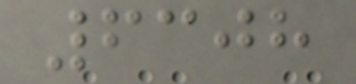6308
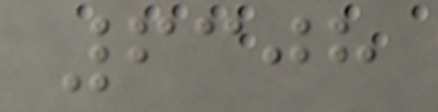6308
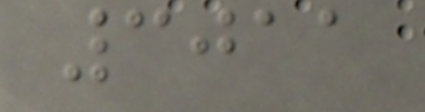3011
